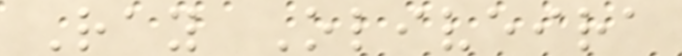Ray Oliveira
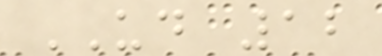UD 12
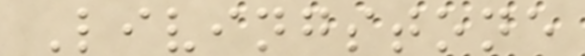Livingstone
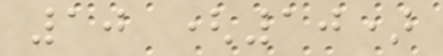10 (10)
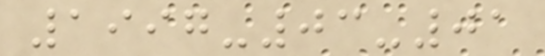1997-03-01
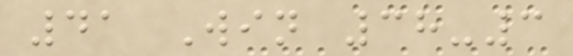41 Win 38-3
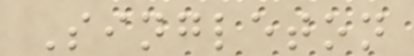Singleton
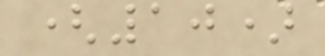(10)
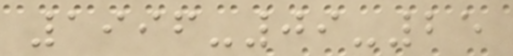1996-09-25
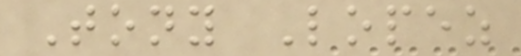Tony Lopez
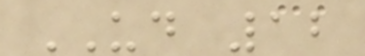UD 12
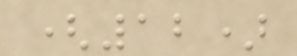(12)
